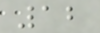12
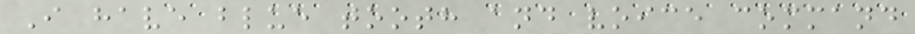I have blue tooth and voice command
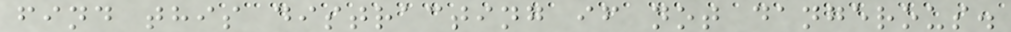find this distracting if not dangerous.
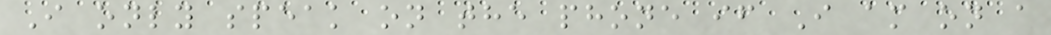I only speak on the phone if I am on a
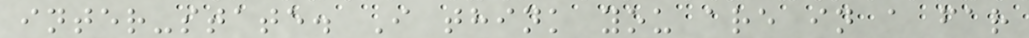inter-state. I think you are in a far
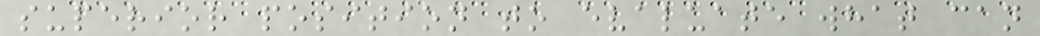superior position to evaluate what can
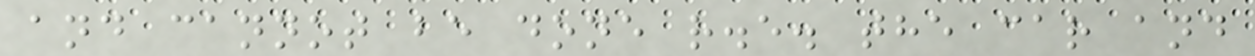and cannot be done r.e. the car and
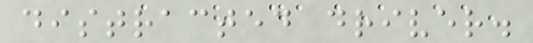distracted driver.
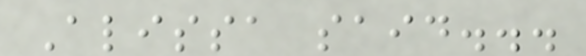Alissa said...
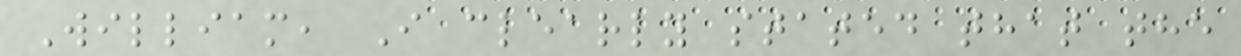William, I clearly stated that the
